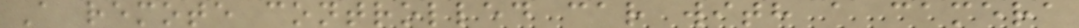A remote controlled car with a camera
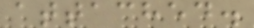attached.
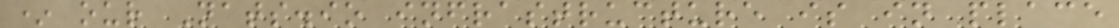* our Nats.io infrastructure is in place
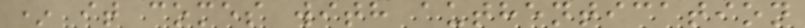* it comes with authentication
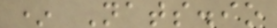* Nats.io
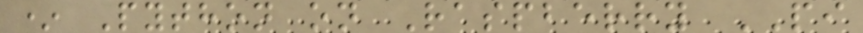* Python on Raspberry PI
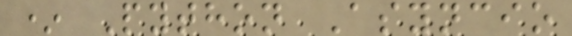* Python Asyncio
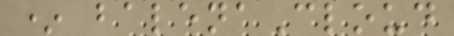* balenaCloud
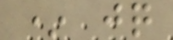* jq
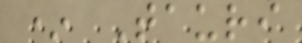* Tauri
